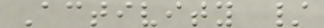Activity /
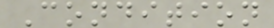Condition
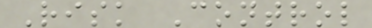Risk Control
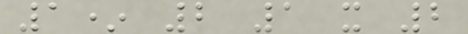1* 2 1 x 2
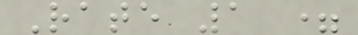Rate 1 =
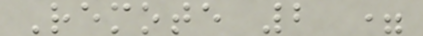Remote 2 =
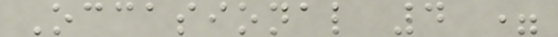Occasional 4 =
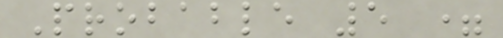Probable 5 =
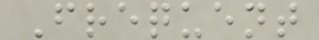Frequent
